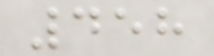458
